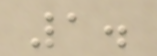1.
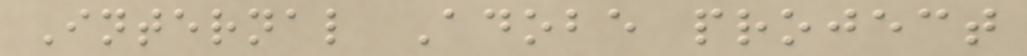Internal Adobe project
